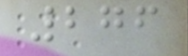276
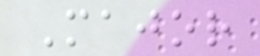Major
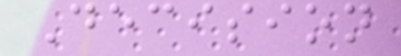Decision
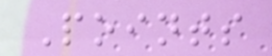Points
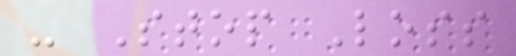- Stop Loss
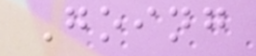Going
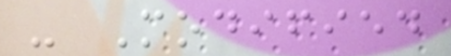- Modified
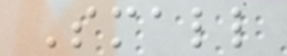Small
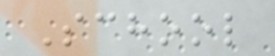School
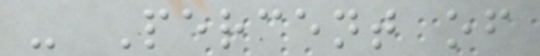- Percent of
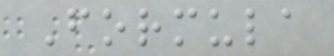Formula
